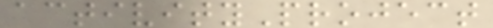activityProject
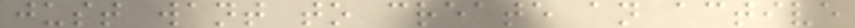just want to create an active
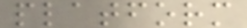platform
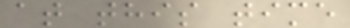at this time
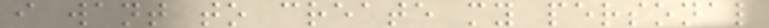i want to create my personal
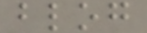blog
